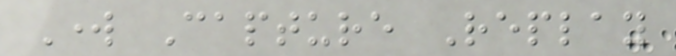Work Capture Replay
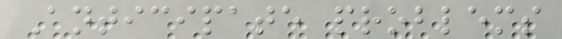Anticipate problems
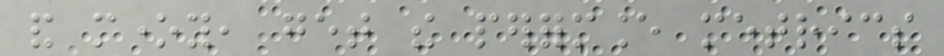and money, get the performance metrics
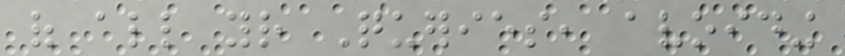of all your Queries, avoiding
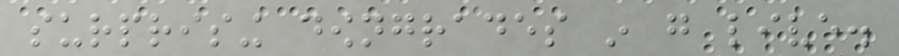surprising downgrades in go live.
